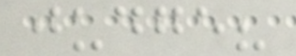judge?
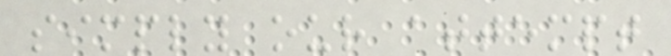simply our attempt
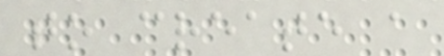to create a
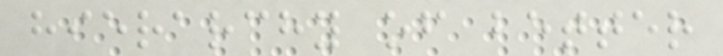hierarchy of better
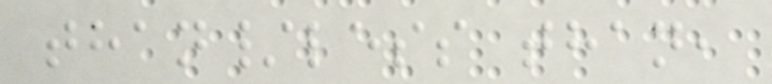than/less than,
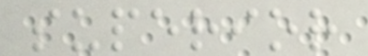superior
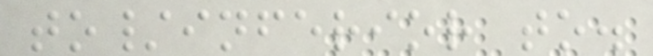to/inferior to.
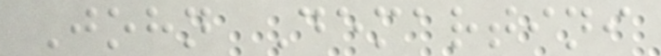John Demartini
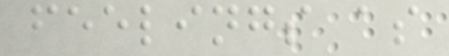feelings as
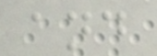and
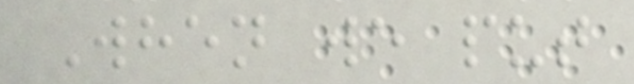When we put
